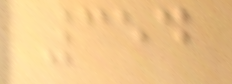354
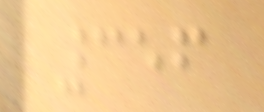356
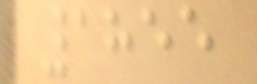1855
